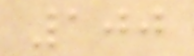100
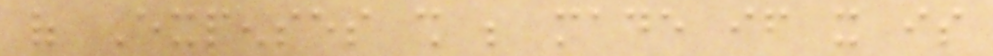of Expenses shall be made if it is
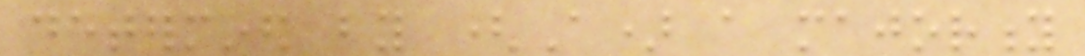determined by (A) a majority
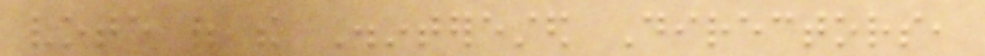vote of the Disinterested Directors,
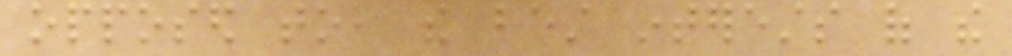opposed to, the best interests of the
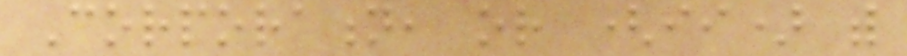Corporation, or (ii) with
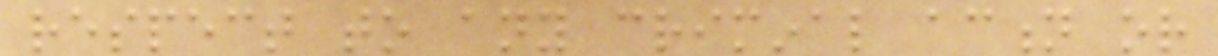respect to any criminal action or
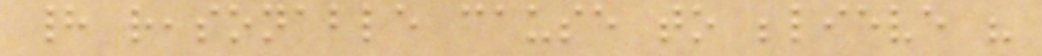had reasonable cause to believe his
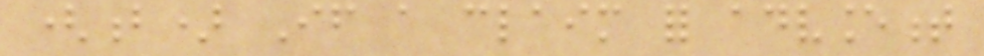(b) If a claim for advancement
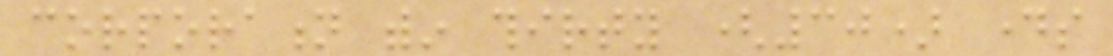corporation within thirty (30) days
